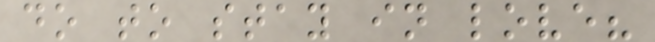do to stay in love?
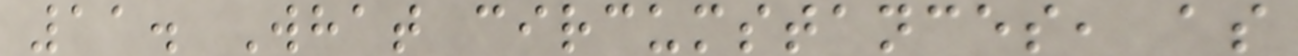11. What circumstances, as
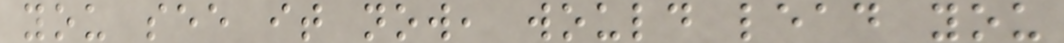you see it now, would lead you
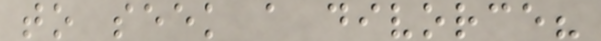to seek a divorce?
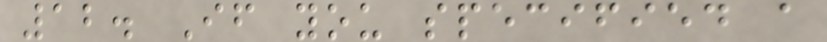12. If you specified a
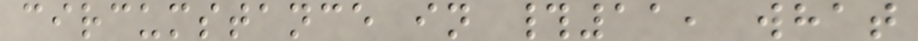circumstance in #11, what
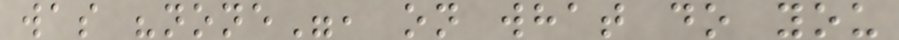was "none", on what do you
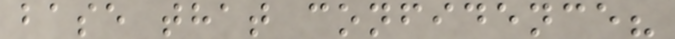base that confidence?
